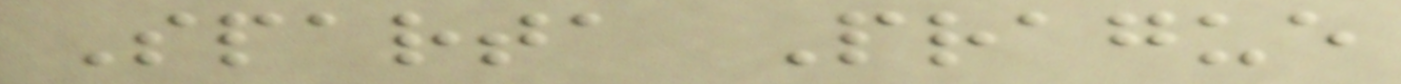Sparta Prague
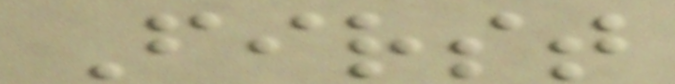First
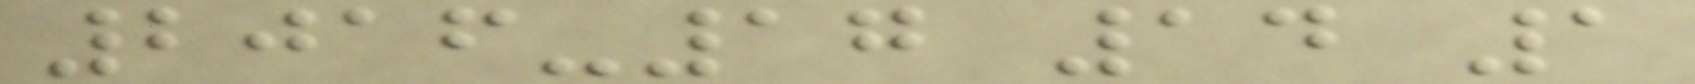2016-17 14 1
